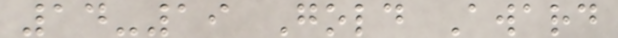14-19 Gold Award
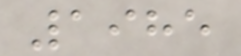1985
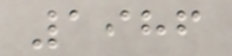1986
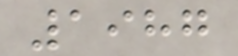1987
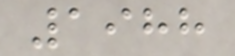1988
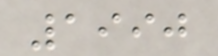1990
